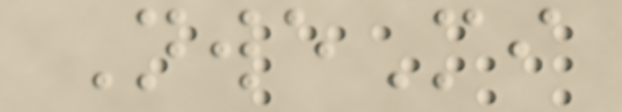NweMi
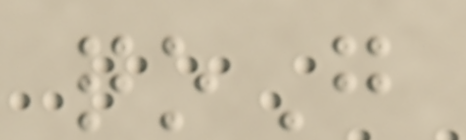qoG
